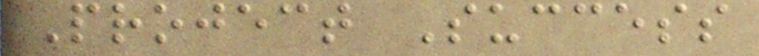Project Success
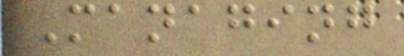Managing
